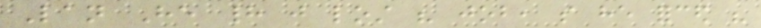Lan He had just lost his job, so he forced his
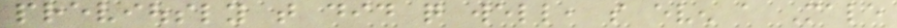previously that did quite well, so even a Male
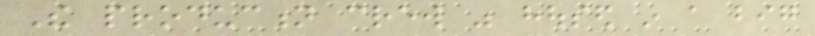The production crew was housed in a big
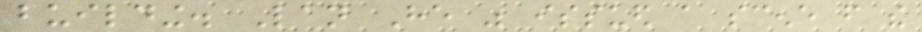building. Lan He was issued a scene from the
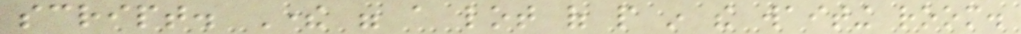script. There were a lot of people in the waiting room.
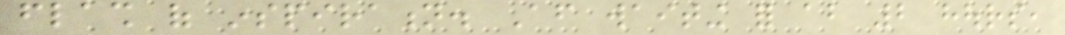flash of inspiration. After waiting for about 2 hours,
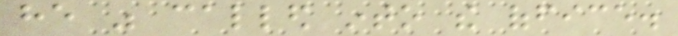he was called into the office.
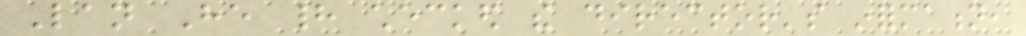Lan He had checked the director's information,
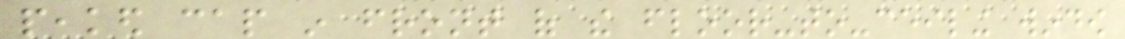peaked cap in front of the floor-to-ceiling window
